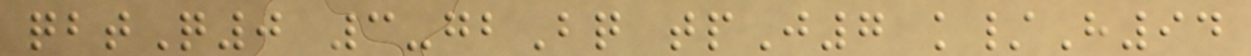qbtQ0 3-gbBq tpJ7 k/H94
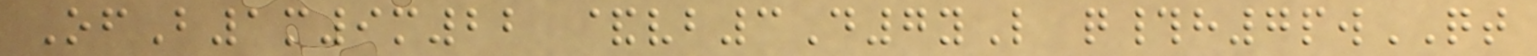OfB1m9m22 &vb3D7yL q#h7pwQT
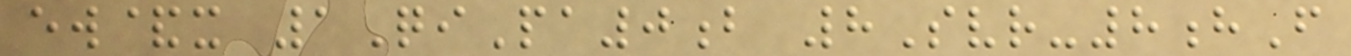ew&x 1QiPa0b 8Svr-8hF
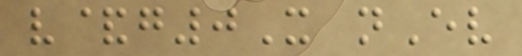v&g0X nEv
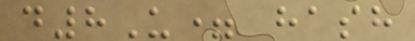d8U= hash
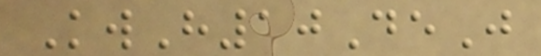KwH10DeJ
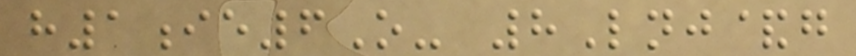h1ie6O- 8Lnj&g
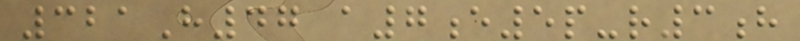321H47 a7e5p-r3h
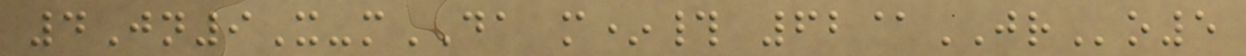4Jn9X-mDA m*# 62@JRo5
